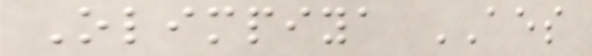Olimpiya AES
